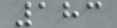183
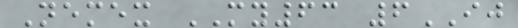Nemex MY63 6IJ
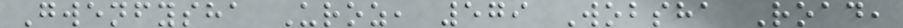Gwenfysha Uroz, 579 Wobsha Road,
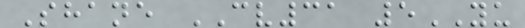Shane CV31 5YU
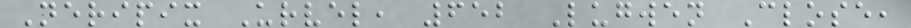Neripix Urvel, 652 Lugwen Close,
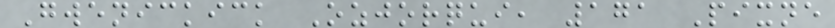Gwenickick Ozjorqui, 171 Pixne
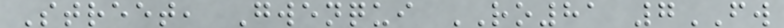Street, Gwenqui RO81 7FW
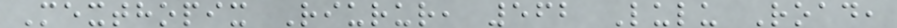Mexthopix Riurur, 562 Lulu Road,
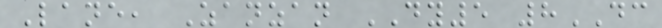Lane, Zanzan DY5 8DC
